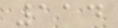114
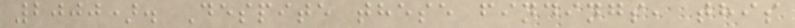2000). Despite these findings, this
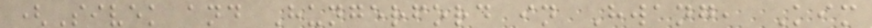(Sivek and Hungerford in Hwang, Kim
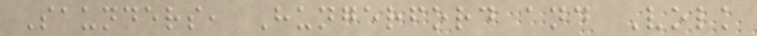Saunders, Hungerford and Volk
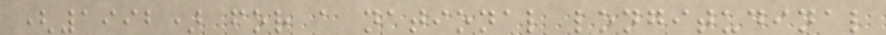(1992) for a national longitudinal
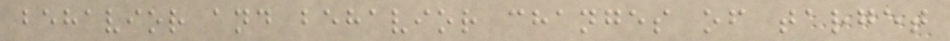behavior and behavior changes of target
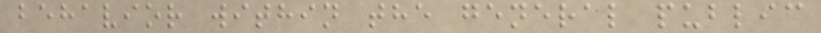behavior within the general public
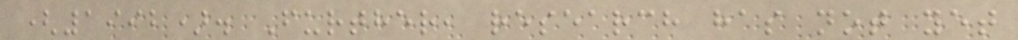(1992). Further, research has not yet
